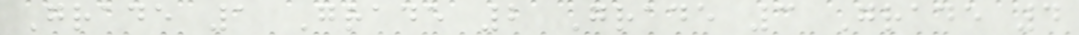Grade 1 Grade 2 Grade 3 Grade 4
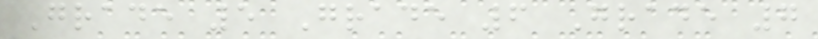Grade 5 Grade 6 Grade 7
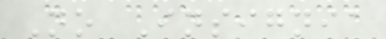No Insignia
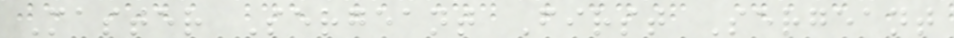Master Sergeant First Sergeant
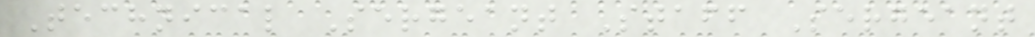Technical Sergeant Staff Sergeant
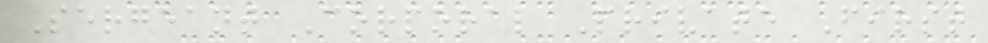Sergeant Corporal Private First
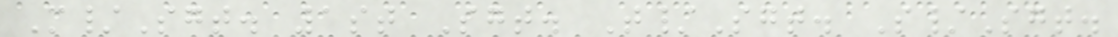M/Sgt. 1st Sgt. T/Sgt. S/Sgt.
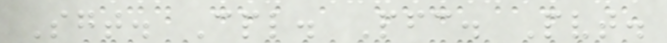Sgt. Cpl. Pfc. Pvt.
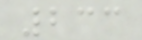233
